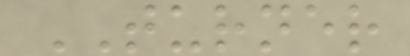TURNER
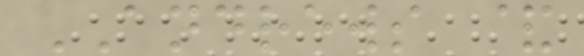ANDREWS &
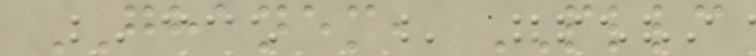GHANEM, PLLC
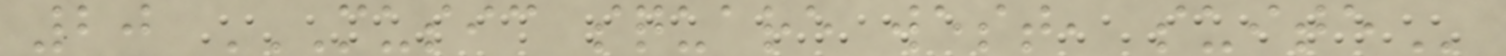20 MUSIC SQUARE WEST, SUITE
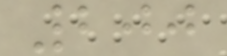200
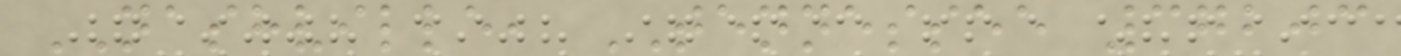NASHVILLE, TENNESSEE 37203
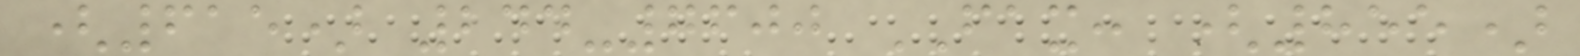(615) 244-7600 FAX: (855)
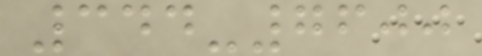344-7600
